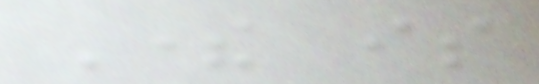There is
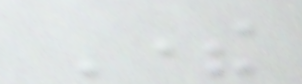There
